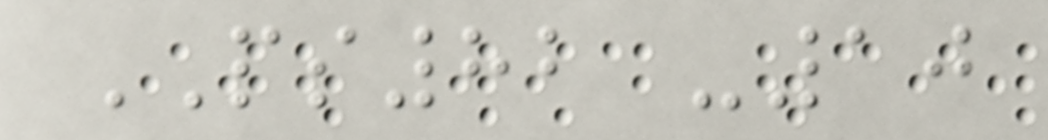PS82 -10
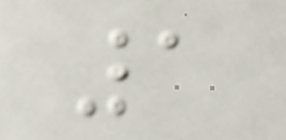1
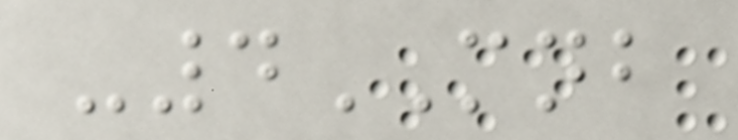-4MNB
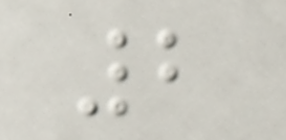2
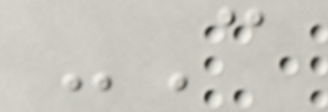-C
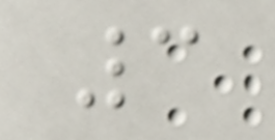3
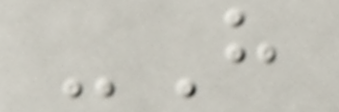-H
